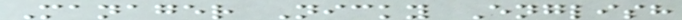Manager Nicky English
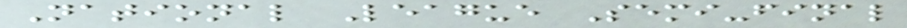National League Semi-final
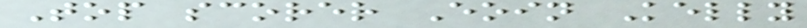Top scorer Eoin Kelly
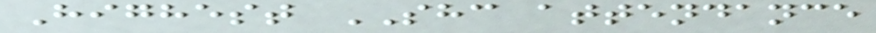Highest SHC attendance
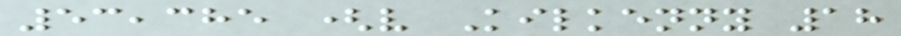53,385 (v Kilkenny 18
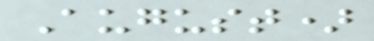August)
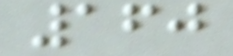160
